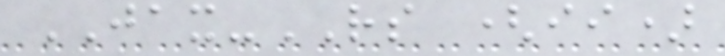JAX-RS (ii)
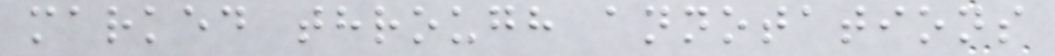marked through annotations
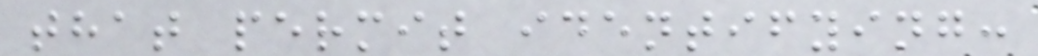that permit identifying:
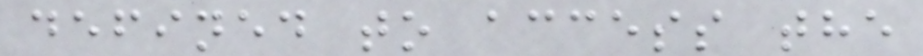defined to access the
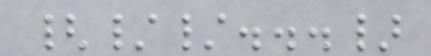{//...}
